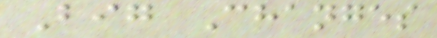Big Changes
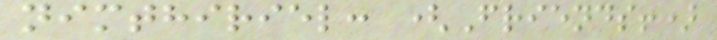nimthiriel: (Friends!)
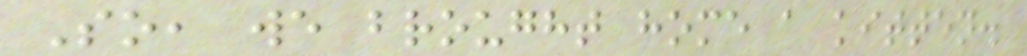So, we brought home a kitten.
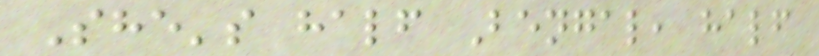She's half Bengal, half
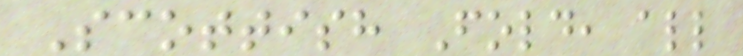Scottish Fold, all
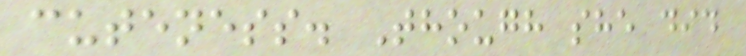cuteness. Though she did
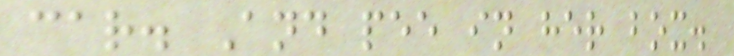car. And pee in her box.
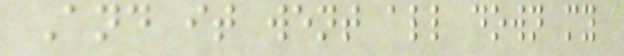And it went all down my
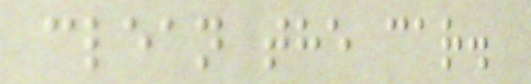clean the car.
